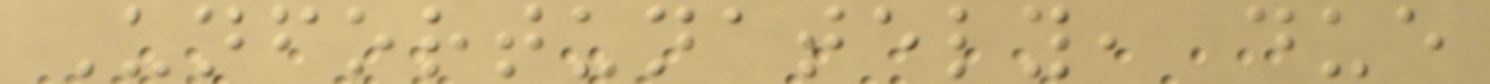Unfortunately, due
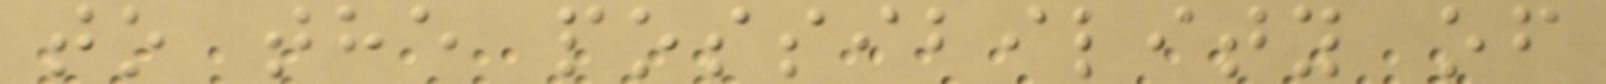to the possibility of
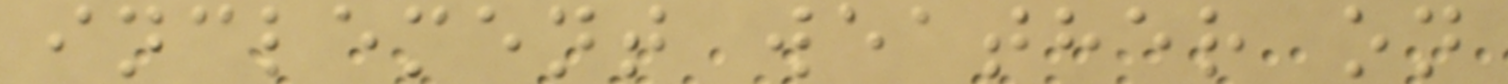inclement weather on
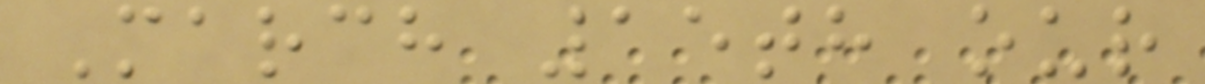March 15th our
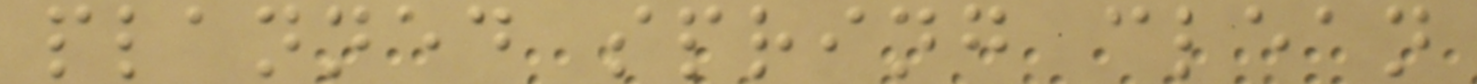planned spring clean
